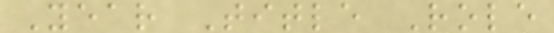Year Title Role
